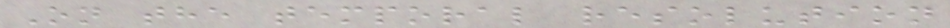On the temporal resolution
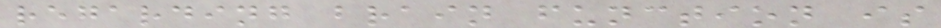regarding brain function is
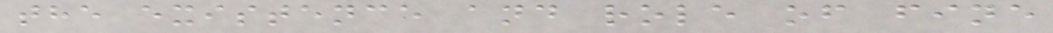the existence and role of fine
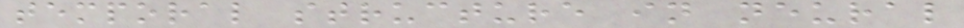temporal structure in neural
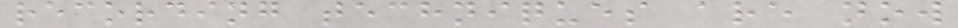recording techniques are now
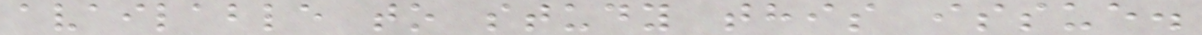available to study this issue.
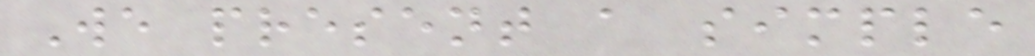We present a simple
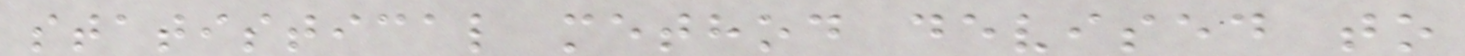statistical method devised to
